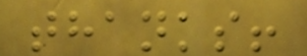thanks!
